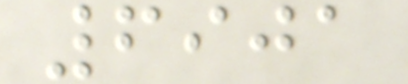6901
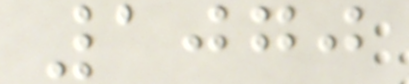1070
